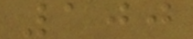100
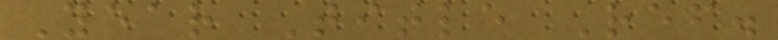Year Title Ref.
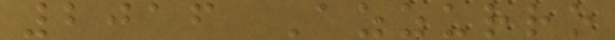2016 Azzurro
